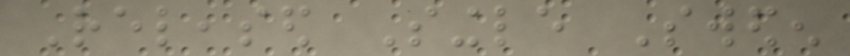Released Single Sweden
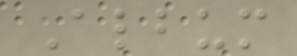Album
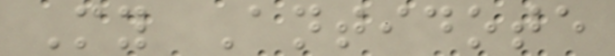My Antidote
